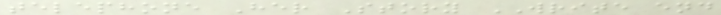telephone Her Story WRITE end
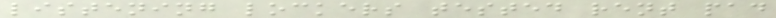listening lockers tested rent pad
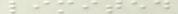limited
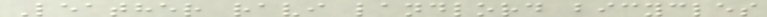Leather ravi landlord bicycles
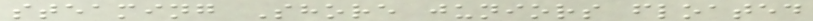steaming Shore juniors floated
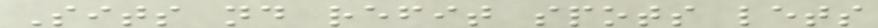Sits nd refit spots lets
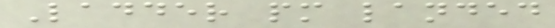Ladder pm landed
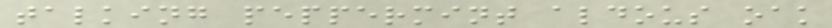talking peppermint aldous oak
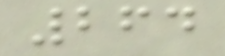264
